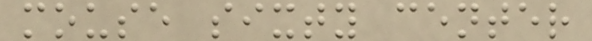mouse sixty center
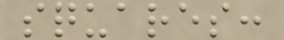squares:
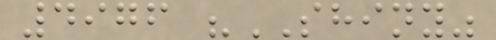4976 "SHINY"
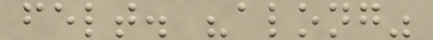felt. "along"
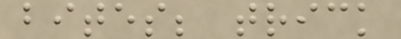bites; trick
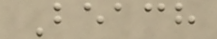Beach
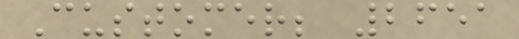Customer; 2651
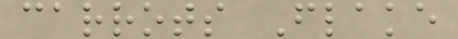carrots Flake
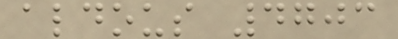aldous 4703
